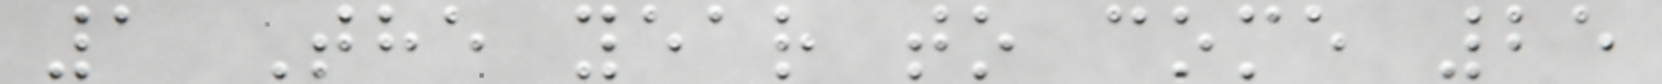1 The year to come 25
